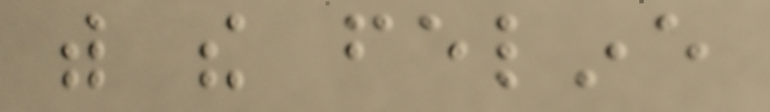with the feline
